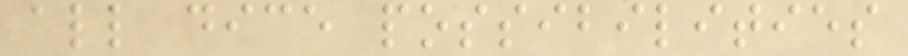all dice possibilities
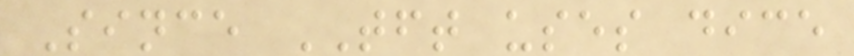Since TFT uses dice
